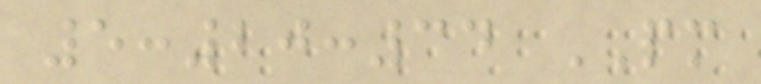5:20:34 PM
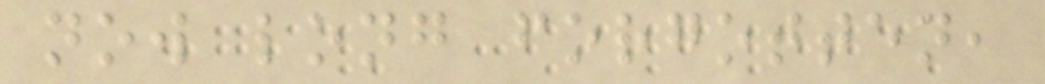now long forgotten,
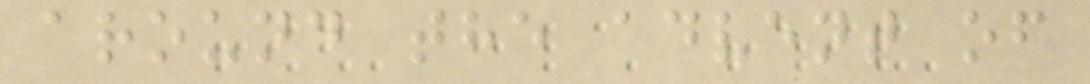around the advent of
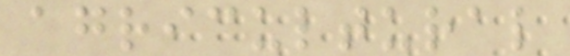agricultural
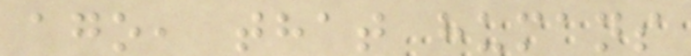ago, that humans
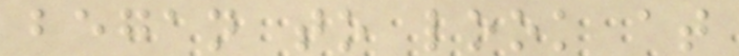began to look at
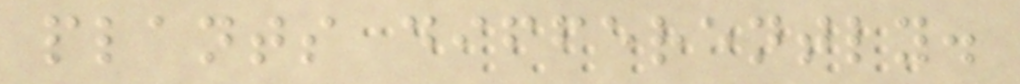plants differently.
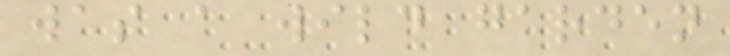was a wild garden
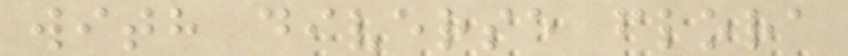with diverse flora
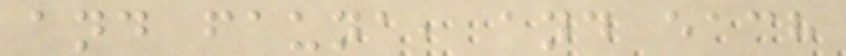and fauna, and each
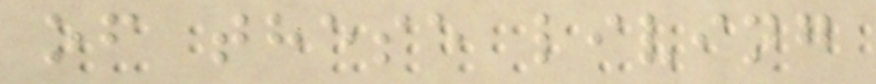of these living
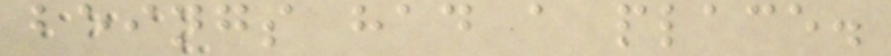beings had a place.
